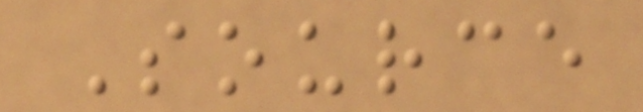Source
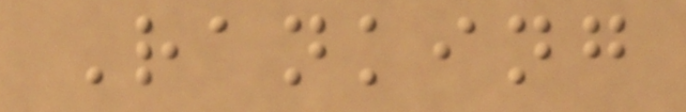Ranking
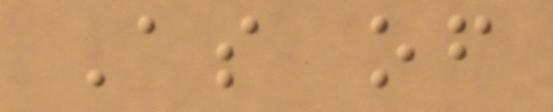As of
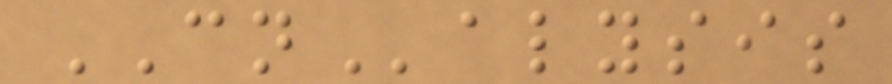CNalysis
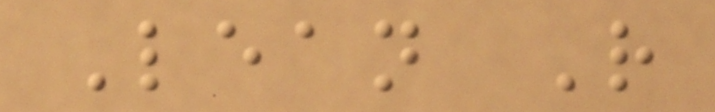Lean R
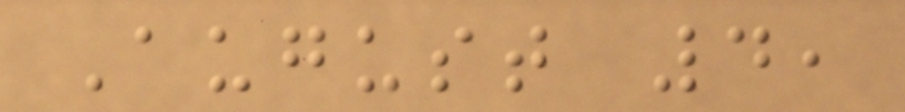August 4,
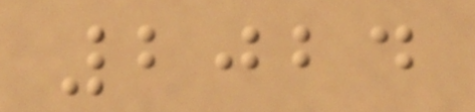2024
